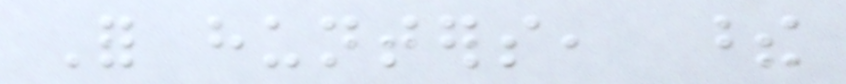For hunters, these
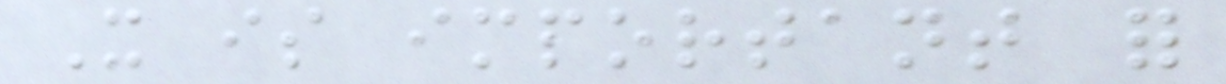It is important for
